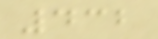432
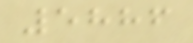5886
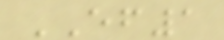EF1
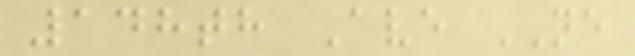148th Ave NE
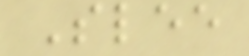Slee
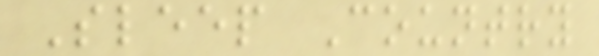Sleep Country
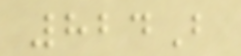824B
